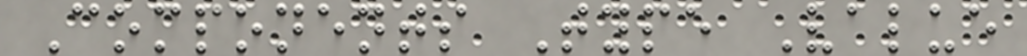Components Type Value
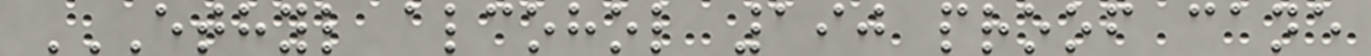ETHYL ALCOHOL 190 PROOF CANE
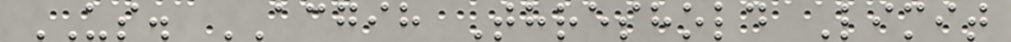US. ACGIH Threshold Limit
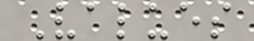Values
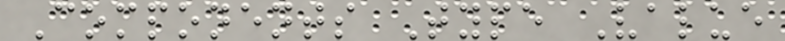Components Type Value
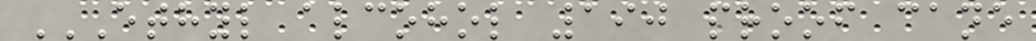ETHYL ALCOHOL 190 PROOF CANE
